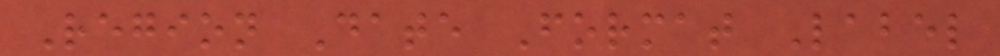Region Date Format Label
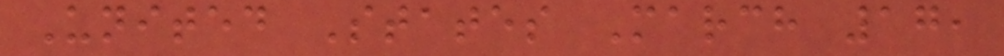United States March 17,
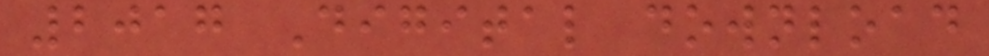2017 Digital download
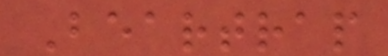Beartrap
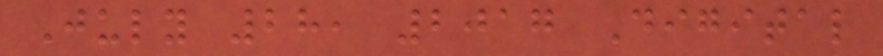July 28, 2017 Digital
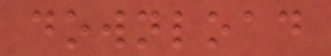download
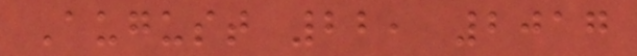August 22, 2017
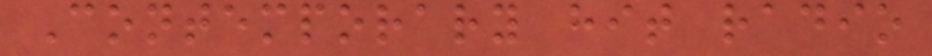Contemporary hit radio
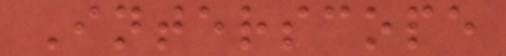Interscope
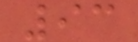93
